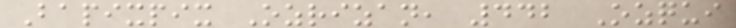Bapixpix Ozrizan, 442 Ozqui
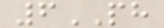6PH
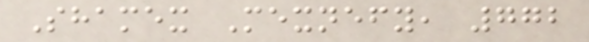Shamex Mexnefy, 772
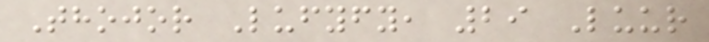Thojor Lufyfy, 29 Luur
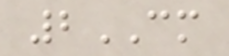2CM
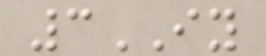3IY
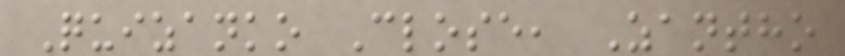Quizanko Close, Zantho
